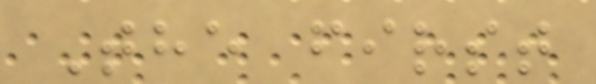The first
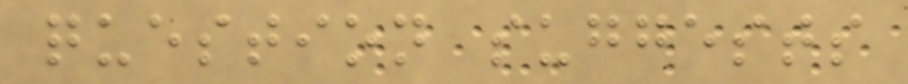question suggests
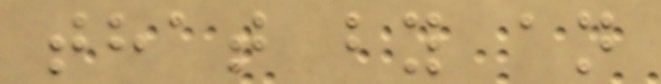that by an
